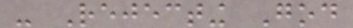- Rejecting God
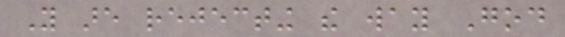You are rejecting the way God
